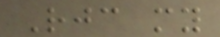Rejoice my
